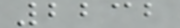2232
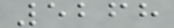5268
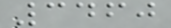3460
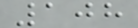108
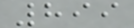899
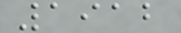1912
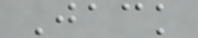Jack
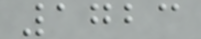1723
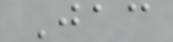Jac
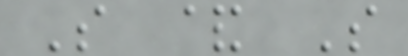S & S
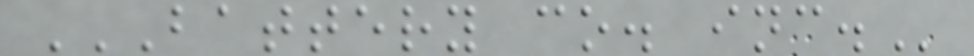BATTERY CO. INC.
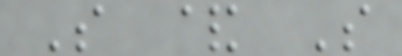S & S
